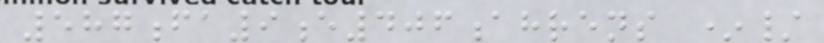587fa9e406ahrens */
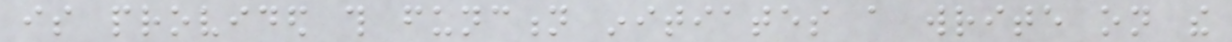is provided this function initiates a write on the
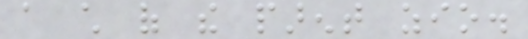a child of the parent zio.
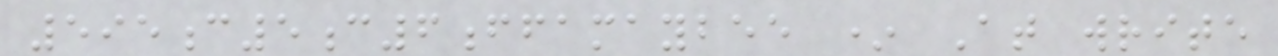595c5c6ffamaybee * At write
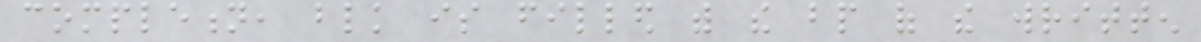completion, blk is filled with the bp of the written
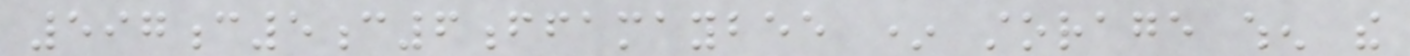597c5c6ffamaybee * storage when the
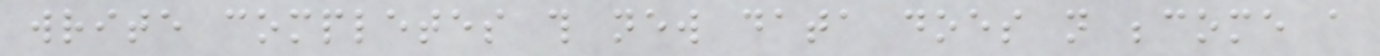write completes this new data does not become a
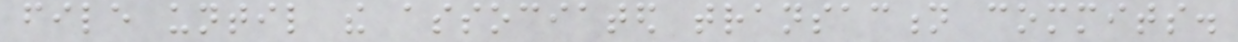file until the associated transaction commits.
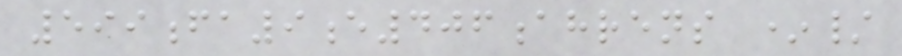599fa9e406ahrens */
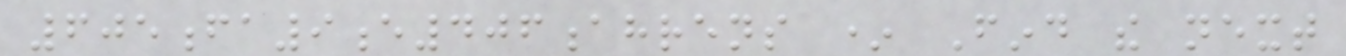605fa9e406ahrens * Find the next
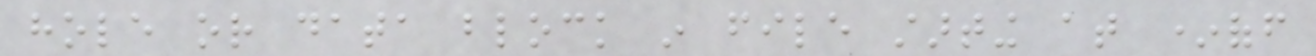hole or data block in file starting at *off
